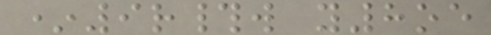*9r#w y8oe
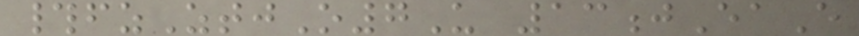#fzZtjO7U 13jEaE
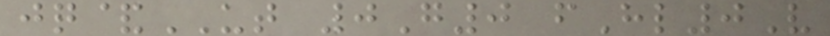jq&UT 0G0 fHl0V
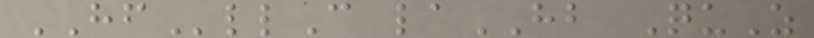HFllC laHB QuZ
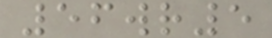56wr5
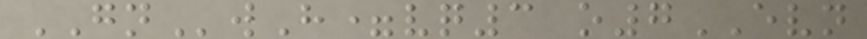GNwH=vq3 o7EVN
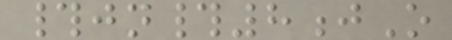#jn#8jO
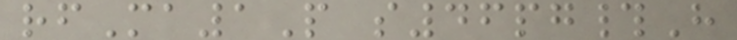rfMa1P s46pg#H
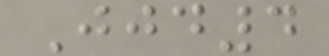Jjd4
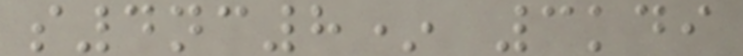s4nc8* 3kdi
